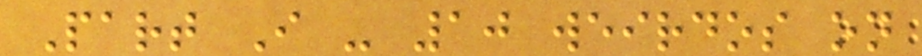Part I - 10 weirdos on
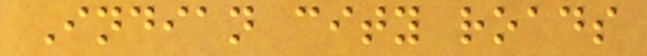Indian city roads
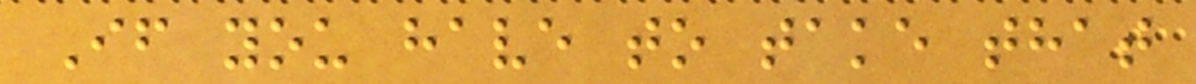If you have to take that
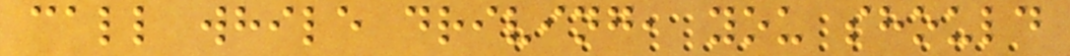call while driving, you should
